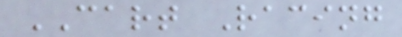CART Racing
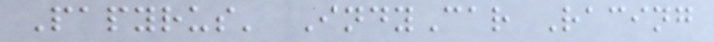Papyrus' IndyCar Racing
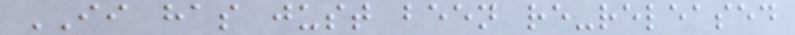II has just been re-released
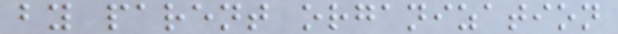by parent organization
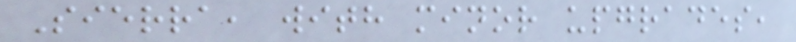Sierra, with minor upgrades,
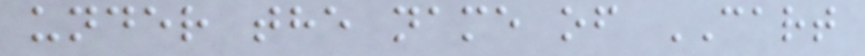under the name of CART
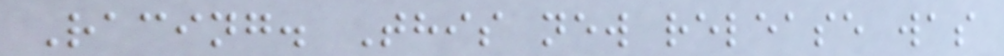Racing. This new release was
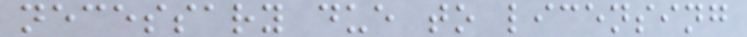necessary due to licensing
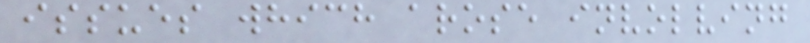issues which arose involving
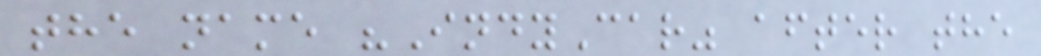the name "IndyCar" after the
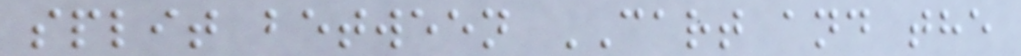split between CART and the
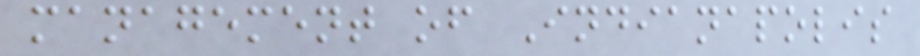management of Indianapolis
